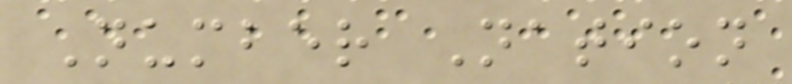Number Nation
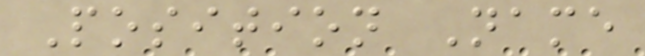Position Name
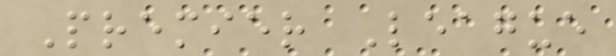Premier League
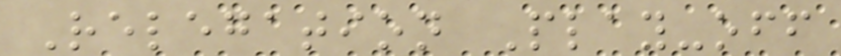Relegation Play-off
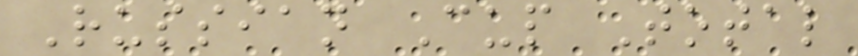Russian Cup Total
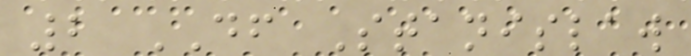2 DF Stanislaw
